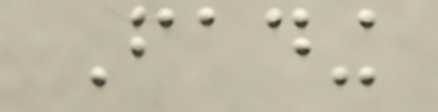Fading
